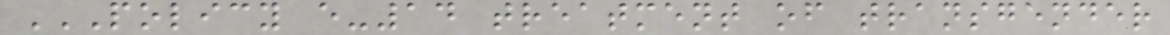POLICY E-14 TREATMENT OF TRANSGENDER
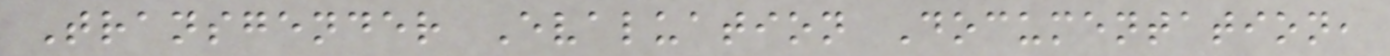Transgender Evaluation Documentation,
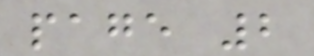page 2
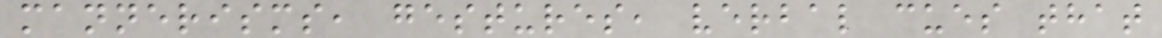mannerisms, gestures, verbal cues that
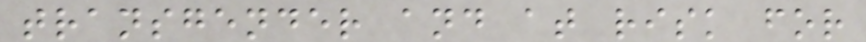transgender and at risk for
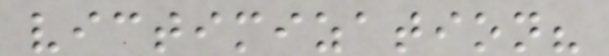victimization?
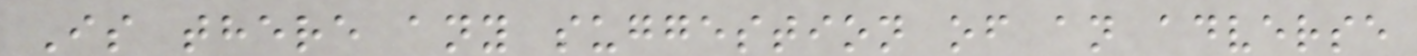Is there any suggestion of an adverse
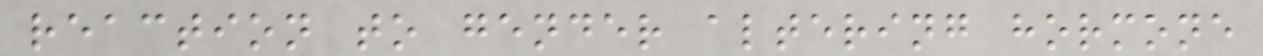reaction to gender altering hormone
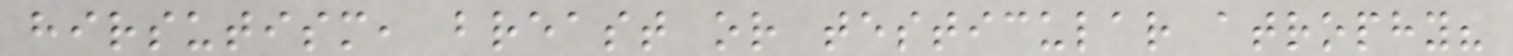hirsutism, breast or testicular atrophy?
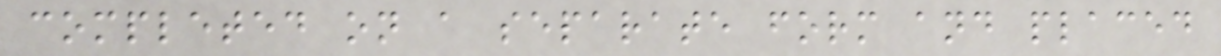completed on a separate form and placed
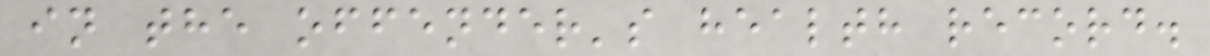in the offender's health record.
